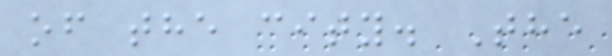of the city. The
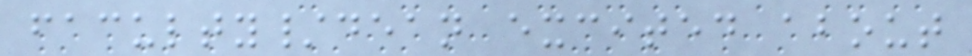faculty/dean excited about
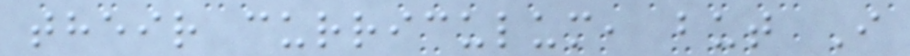their curriculum, but I
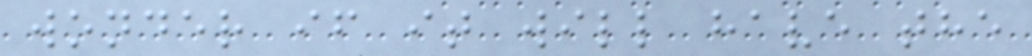wonder if it will have the
